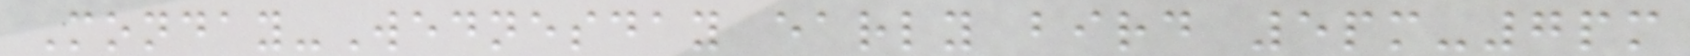Monday-Wednesday early bird 5pm-7pm
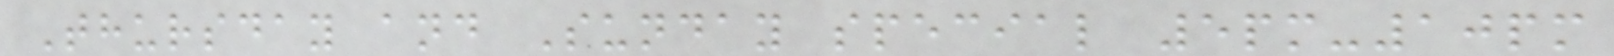Thursday and Sunday special 5pm-10pm
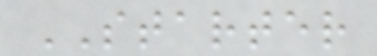STARTER
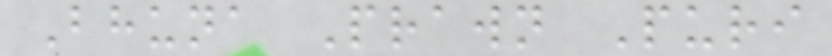Bhuna Prawn Puri
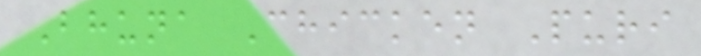Bhuna Chicken Puri
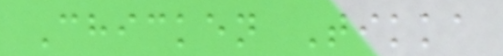Chicken Tikka
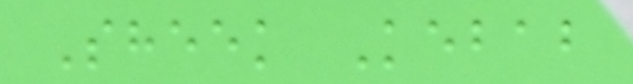Sheek Kebab
